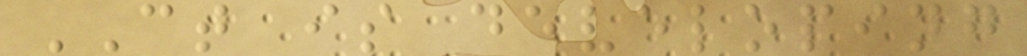CT is developing
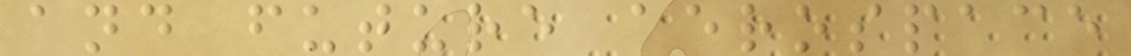and future aerospace
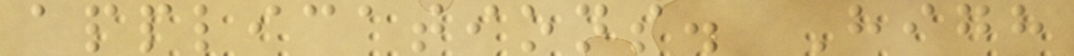applications. High
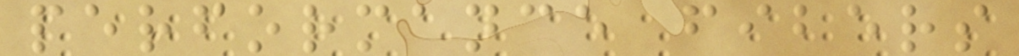performance fibers
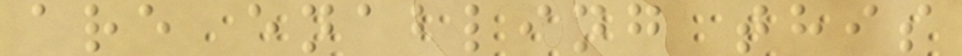are enabling this
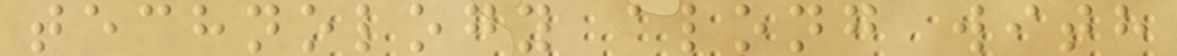technology along with
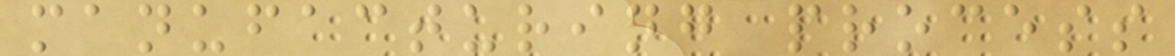manufacturing process
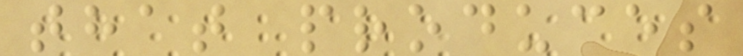that produces
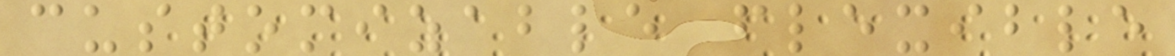customizable flexible
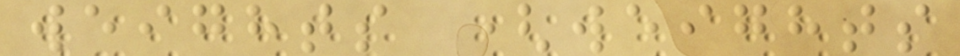weights (weights
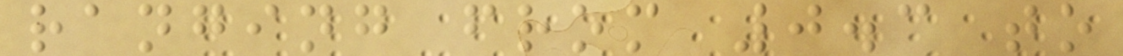ranging from 0.3 to
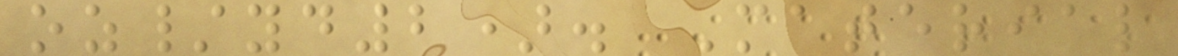oz/yd2). Material
